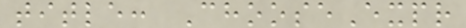title: ChooseExpr
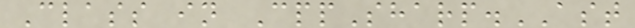Class in CppSharp.AST
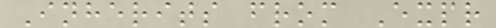Inherits from Expr
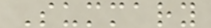Summary
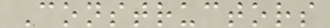Constructors
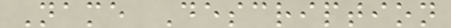Name Description
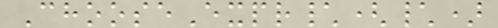ChooseExpr\(\)
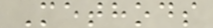Methods
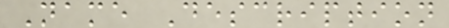Name Description
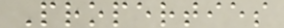Properties
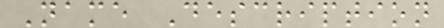Name Description
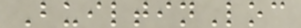BuiltinLoc
